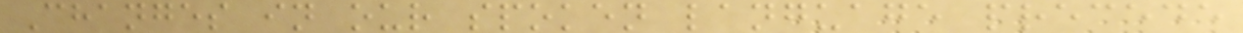Changes in our spoken language precede
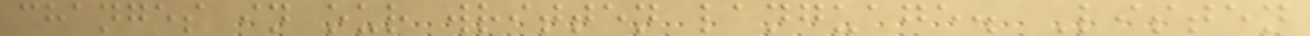changes in our written language. Listen
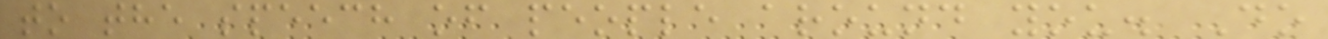to the speech of people around you. Do
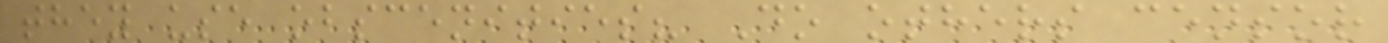they use obscenities? Do others censor
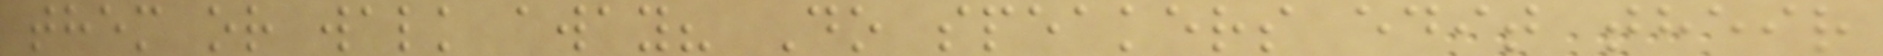them or walk away? Do speakers edit their
